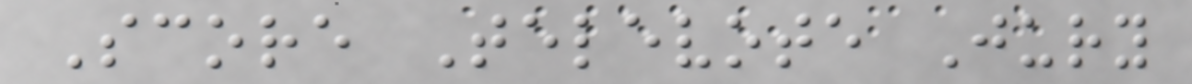Score Televote Jury
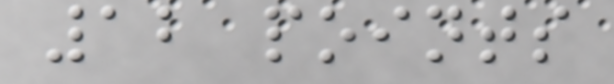12 points
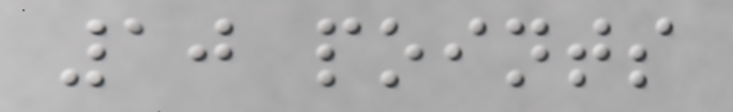10 points
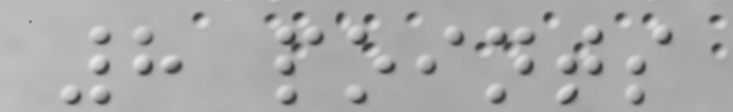8 points
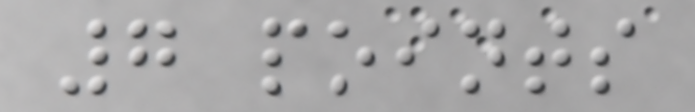7 points
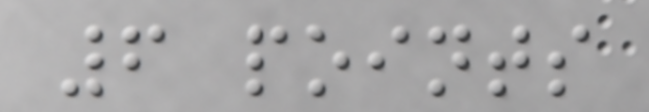6 points
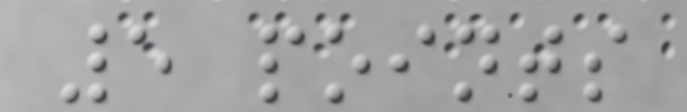5 points
